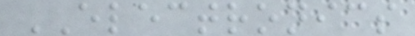ELECTRONICS
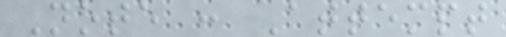Note : Attempt
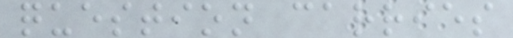question carries
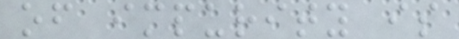of impurity is
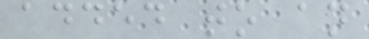added to an
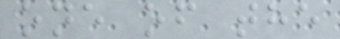one of the
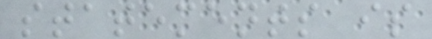statements is
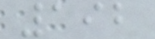192
